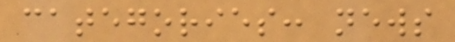categories: news
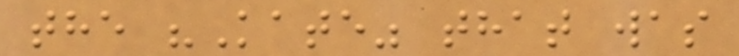the "Kate" that was
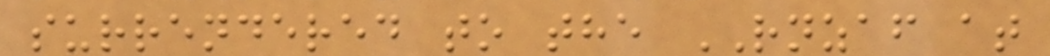surrendered to the RNZAF at
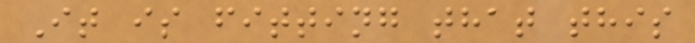It is fitting that this
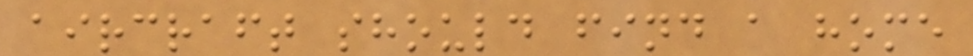aircraft should find a home
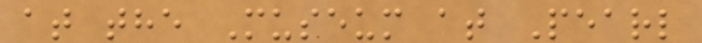at the Museum at Pearl
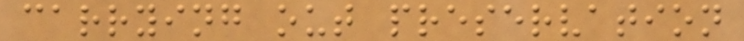carrying out preservation
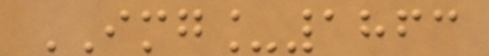IMG_1863
